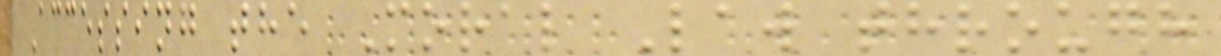Accessing the Moral Law through
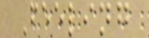Feeling
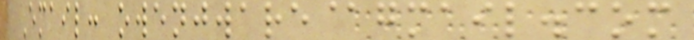Email: owenjware@gmail.com
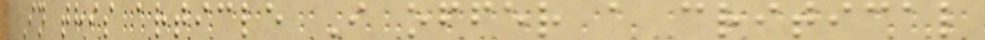In this article I offer a critical
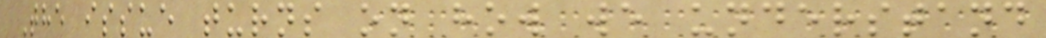The issue turns on how we understand
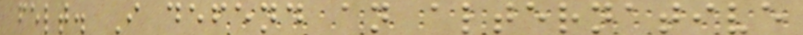felt. I defend an alternative
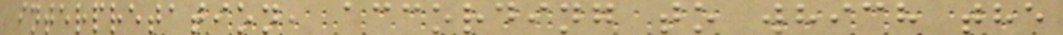interpretation, according to which the
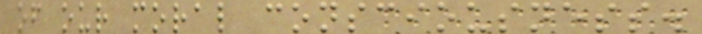of our moral consciousness.
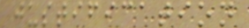justification
